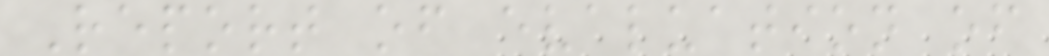Report of evaluation of
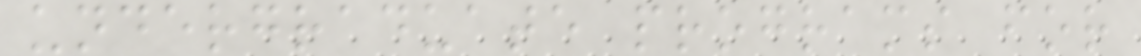undergraduate programs for
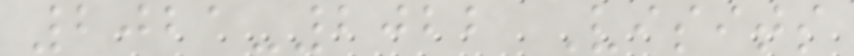2021-2022 Visits
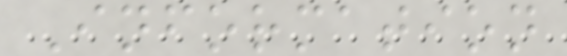Information
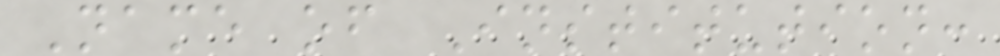Name of Institution:
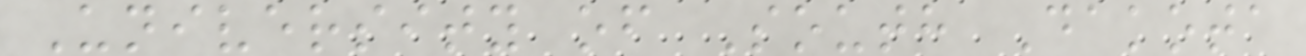University of South Dakota
